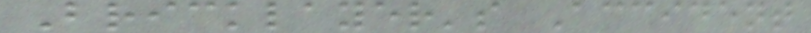Bricklayer's Accident
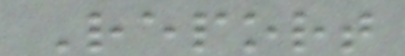Report
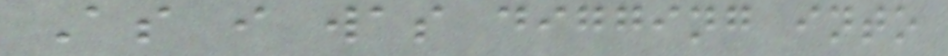As i was digging into
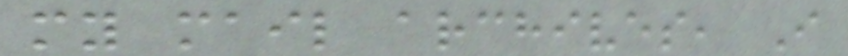my mail archives, I
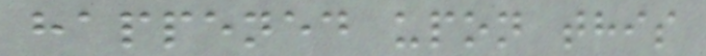happened upon this
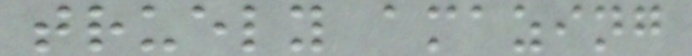truely amazing
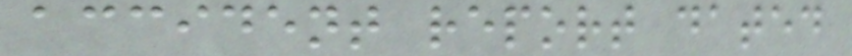accident report dated
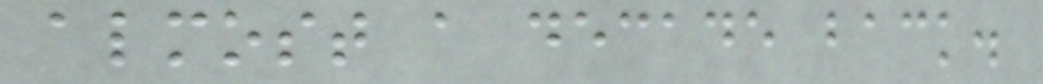almost a decade back.
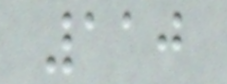110
